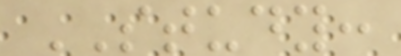STUDY:
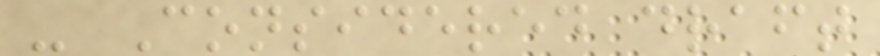- Considered draft
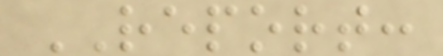REPORT:
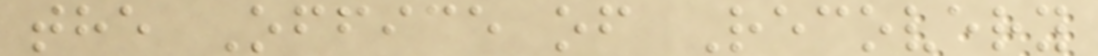the Office of Recovery
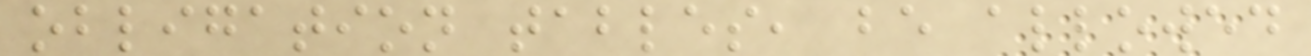obligation tables, be allowed
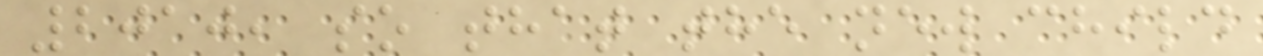2010, so that the new child
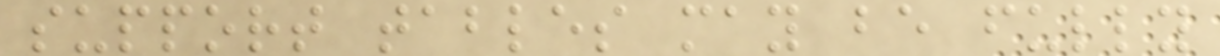support tables may be fully
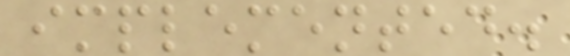implemented.
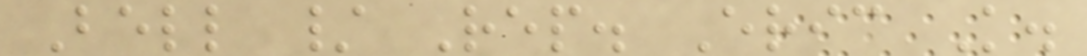Bell / Rep. Eric K.
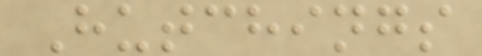Hutchings
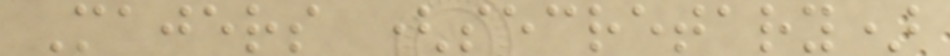Majers (secretary)
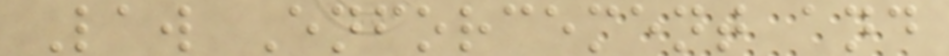Law Enforcement and
